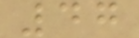47
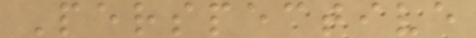Perspective
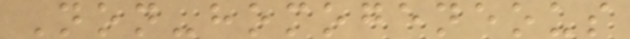Non-homogeneous
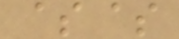$$
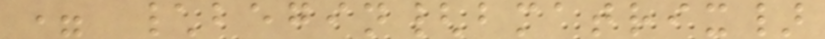= \begin{bmatrix}
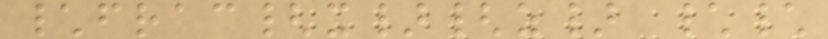\frac{x}{z} \\
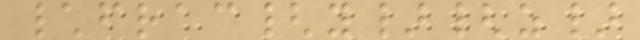\frac{y}{z}
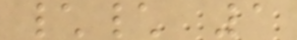\\ 1
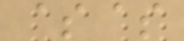$$
